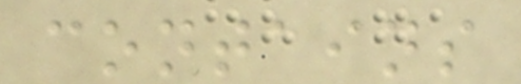contains
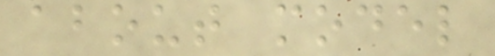about model
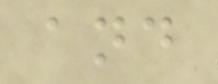and
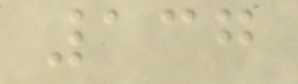137
